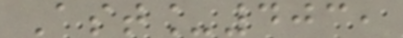Ast_403,
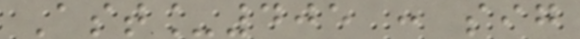Ast_405 : sig
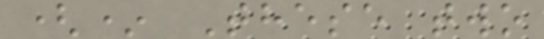(* These two
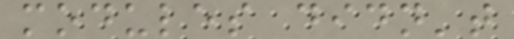modules didn't
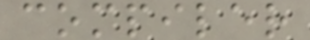compiler
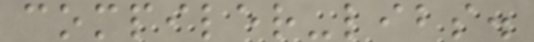compiler-libs.
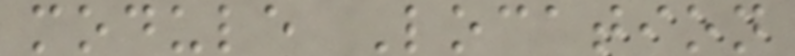module Location
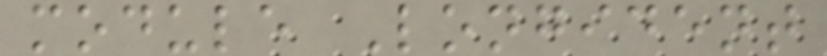module Longident
